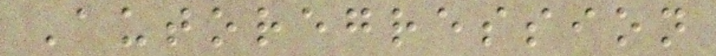Autoregression
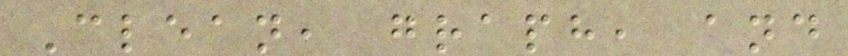Clean, graph, and
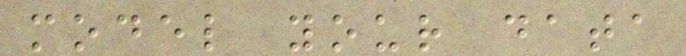model your data
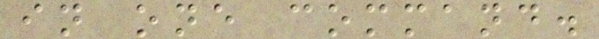in one command.
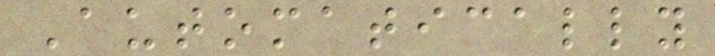Automatically
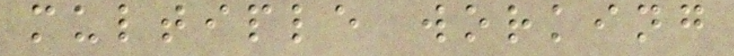multiple working
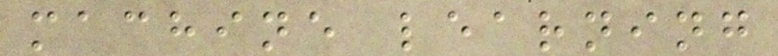machine learning
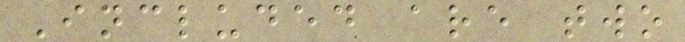Included are two
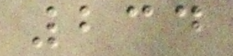234
